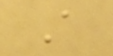A
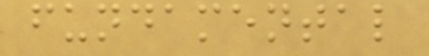fundamental
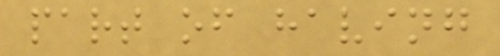part of having
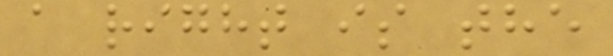a right is the
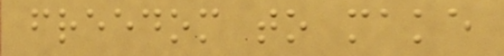freedom to make
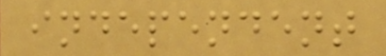independent
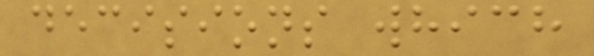decisions which
